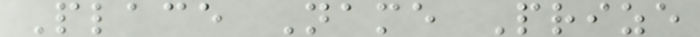Place Name Prize
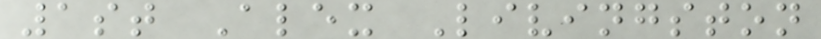1st Alex Livingston
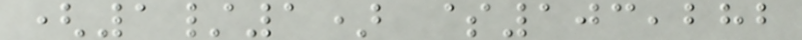(1/1) $103,282
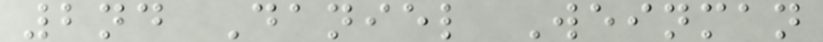2nd Daniel Weinman
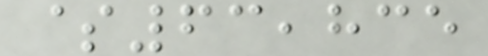$63,835
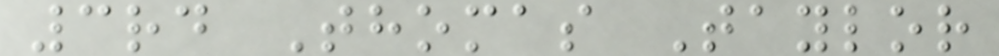3rd Thomas Taylor
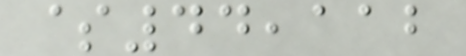$44,112
